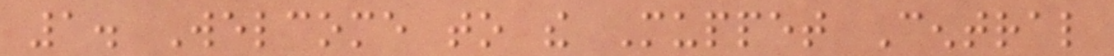1. Welcome to the Muppet Central
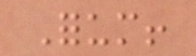Forum!
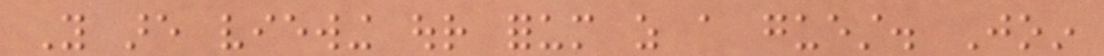You are viewing our forum as a guest. Join
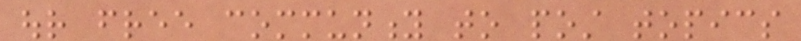our free community to post topics
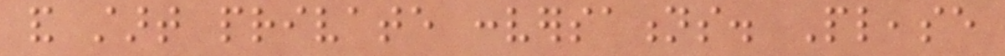and start private conversations. Please
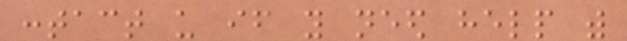contact us if you need help with
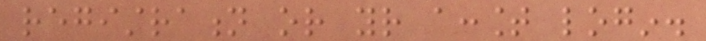registration or your account login.
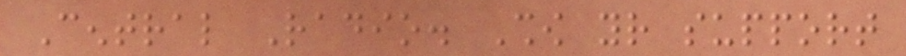Central Radio. Show your support
